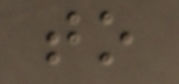to
